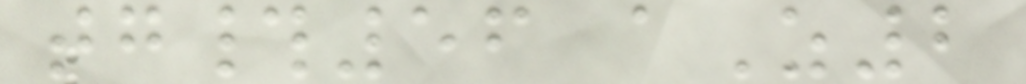tg#56 aZ2
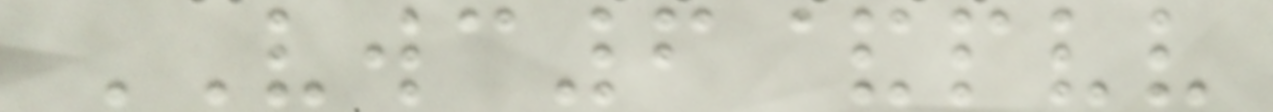VWC6&pvv
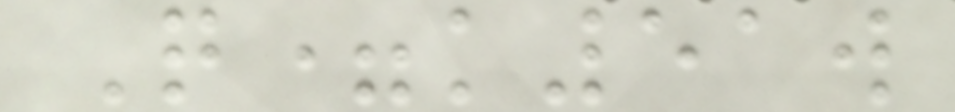Q=k51w
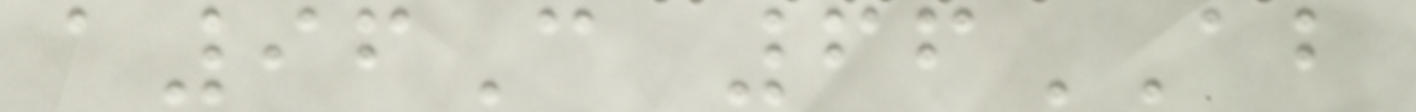a96C 66AB
